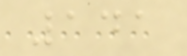141
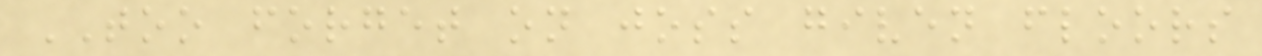TOO forget on joss given floors
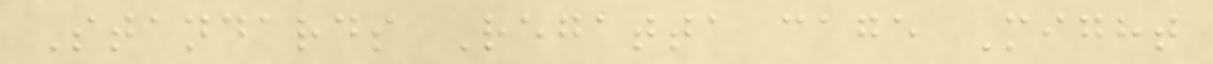Standards Regatta cage Might
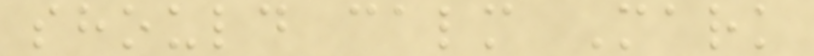should calm Mark
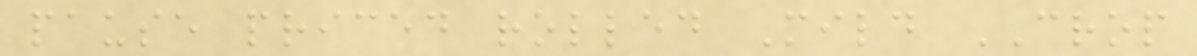pause priced rolled Mild CROP
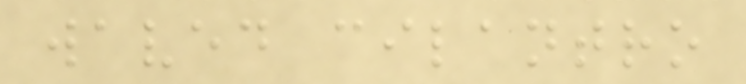waved cilantro
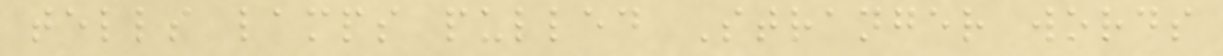tells lamps pulled Stranger words
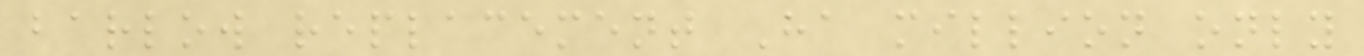barlow replacement Ha million only
